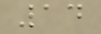14
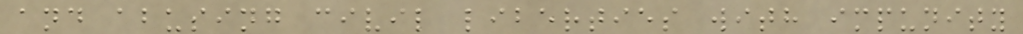and abusing civil liberties with impunity
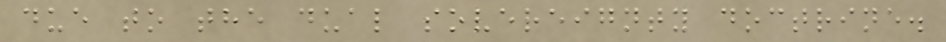due to the dual sovereignty doctrine.
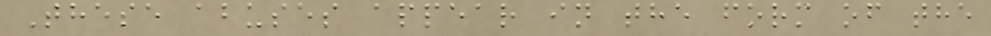These abuses appear in the form of the
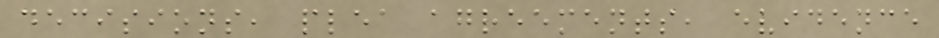decisions, plea agreements, evidence
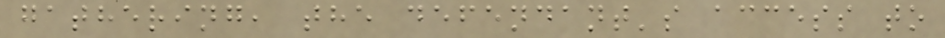gathering, the defendant's access to
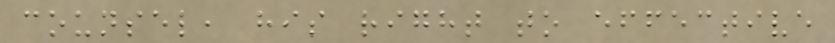counsel, his right to effective
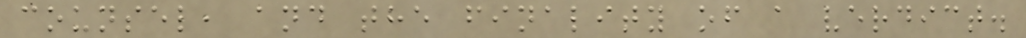counsel, and the finality of a verdict.
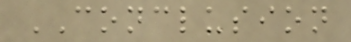CONCLUSION
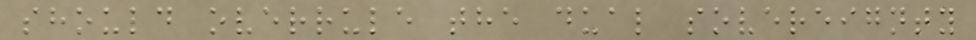should overrule the dual sovereignty
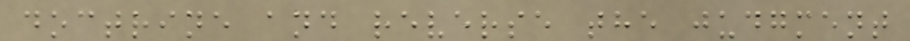doctrine and reverse the judgment
